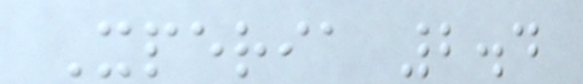Xperia 2.4
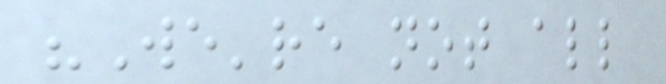"We're not all
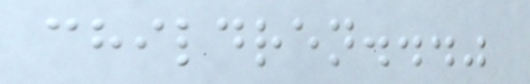children..."
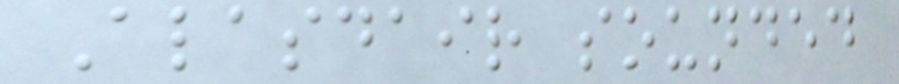Alasdair sounded
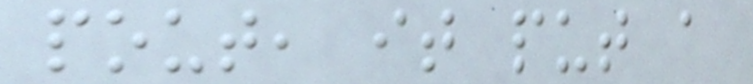pout, it put a
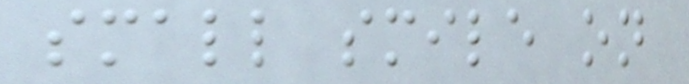small smile on
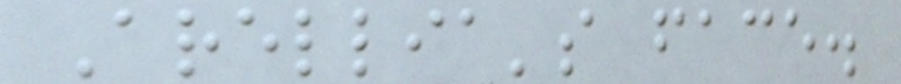Arellia's face.
